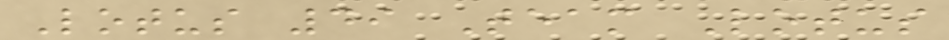Lotus 49 Team Lotus
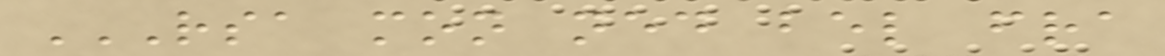RSA MON NED BEL FRA
